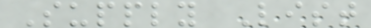Supply List
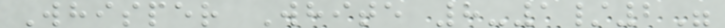Whisper White 8-1/2"
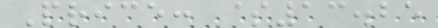Price: $13.25
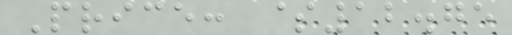Price: $12.75
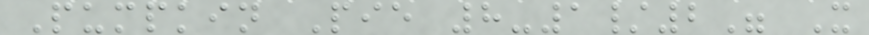Pumpkin Pie 8-1/2" X
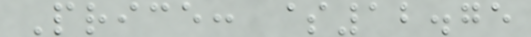Price: $12.75
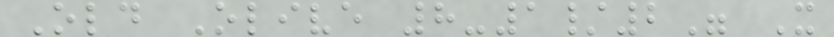Old Olive 8-1/2" X
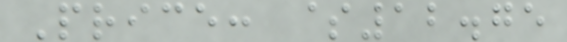Price: $12.75
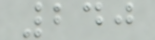240
